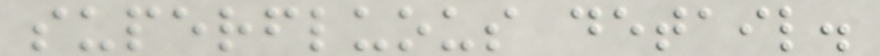superfluous detail.
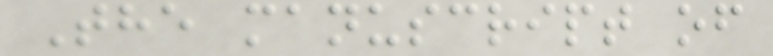The manuscript of
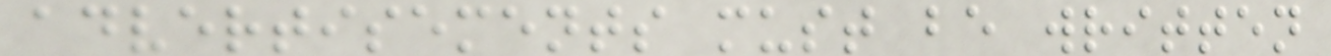advertisements must be written
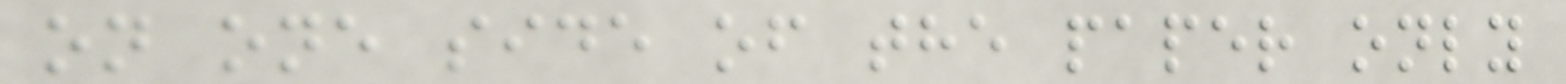on one side of the paper only
